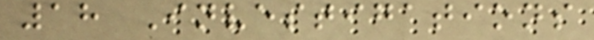18 Investigations
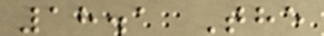18.1 The
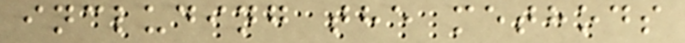including the methods
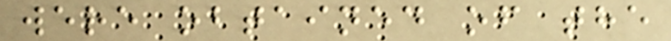were obtained of the
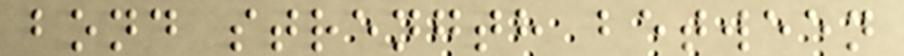bond strength between
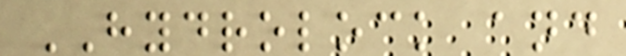HYDROLOCK and
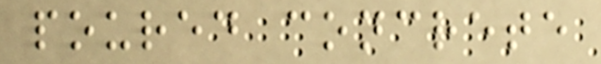poured concrete
